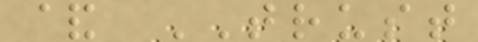& TRUST
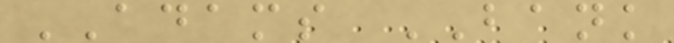ADAMS BANK
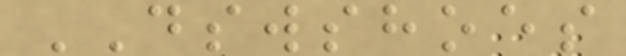DSWSHOES
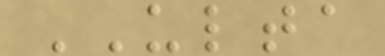ULTA
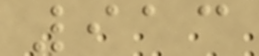913
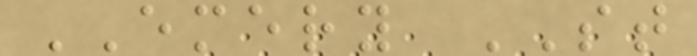EMERY ST
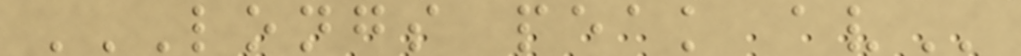LONGS PEAK AV
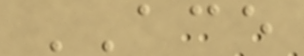ACE
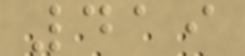419
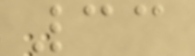33
